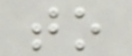to
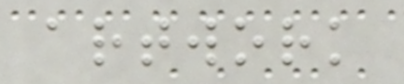artwork
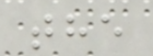the
